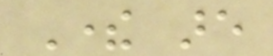There are
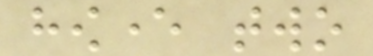however two
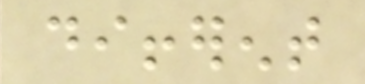different
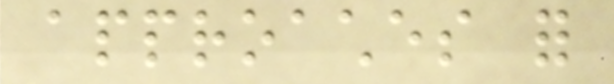approaches for
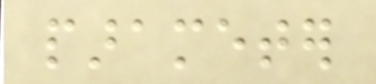parameter
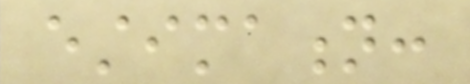estimation:
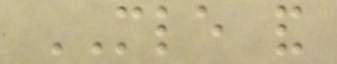MLE and
